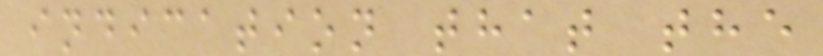indication that the
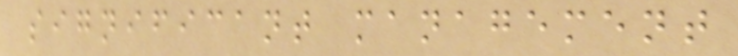significant management
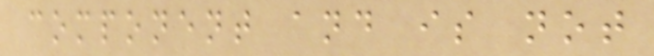component and is not
